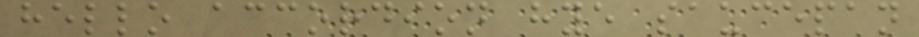hello accordion hye saucepan
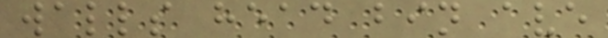walls head bin ave
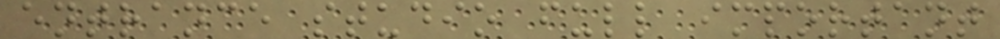entrance studio full important
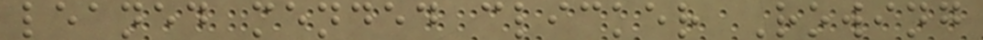leaned mended clicker Rowing
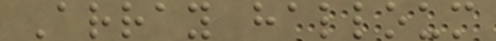Array halloum
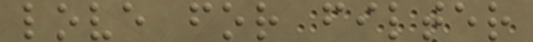love for filter
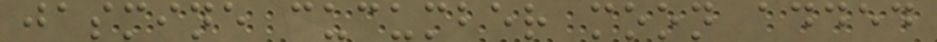jasmine cucumber moon added
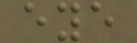eye
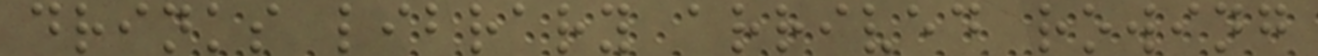drinks library arrived rowing
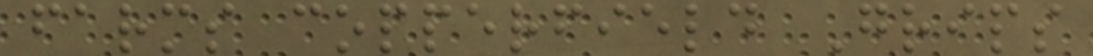farms copperfield Grips
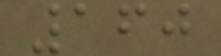160
